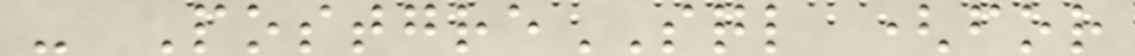- PostgreSQL (for
